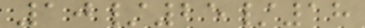10/25/18
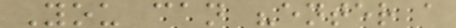You can "enter a
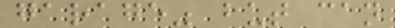garage" but can
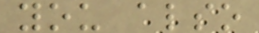you also
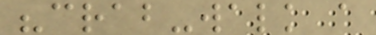"crab-walk a
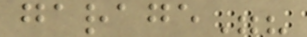garage"?
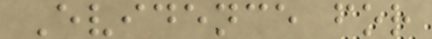Evidence for
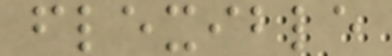flexible
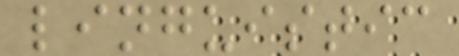linguistic
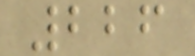226
